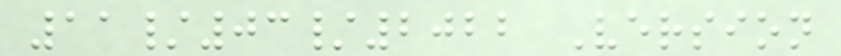11/03/2022 Version
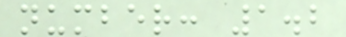number: 1.2
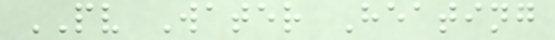PV Water Heating
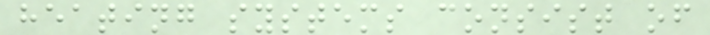heating systems consist of
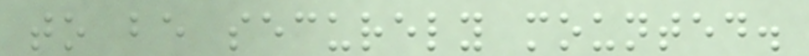to be securely mounted.
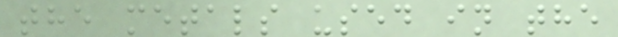the metals used in the
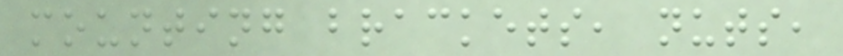mounting brackets, nuts,
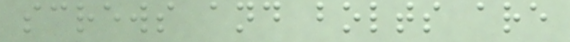screws and bolts are
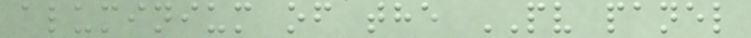aluminium of the PV panel
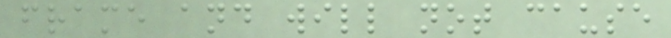frame and will not cause
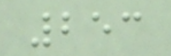253
